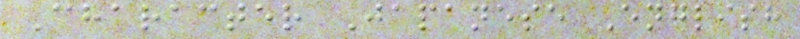Character Japanese English
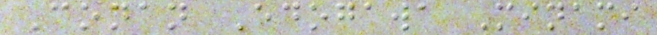Conan Edogawa Minami
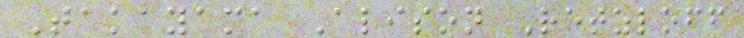Takayama Alison Retzloff
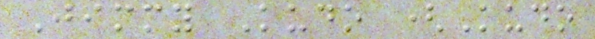Jimmy Kudo (Kudo
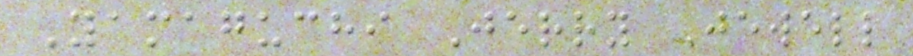Yamaguchi Jerry Jewell
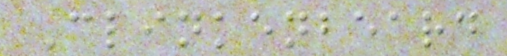Clinkenbeard
